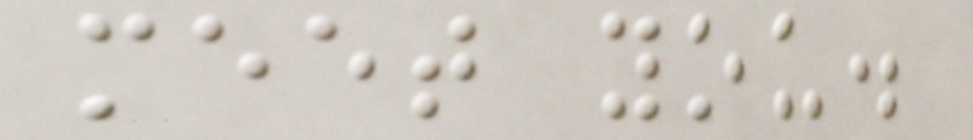meet you.
